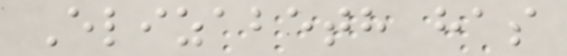Elizabeth has
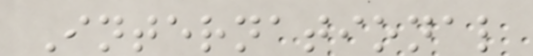International
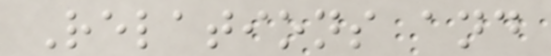Relations and
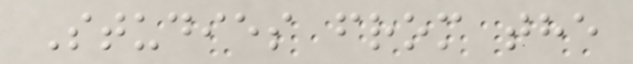Studies from the
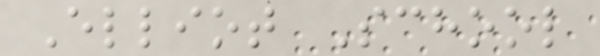Elliot School
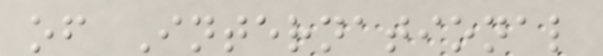of International
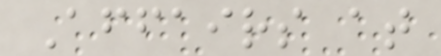Affairs at
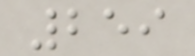259
